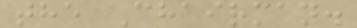the Chairman.
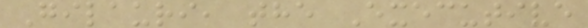Gilauri, the Executive
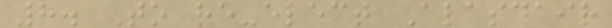8. To re-elect Alasdair
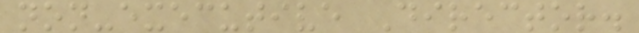non-executive Director.
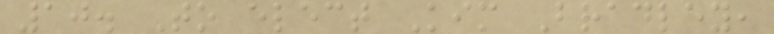10. To elect Kim Bradley,
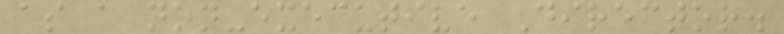as a non-executive Director.
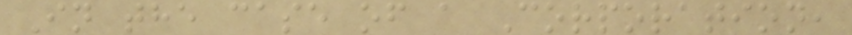In the case of a Corporation,
